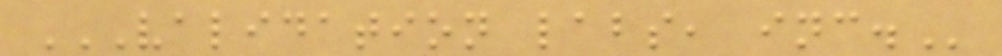VALIDATION LABS, INC.
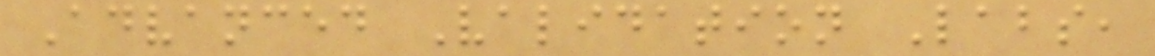Advanced Validation Labs,
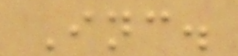Inc.
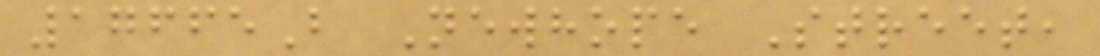17665B Newhope Street,
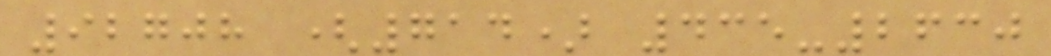92708 (714) 435-2630
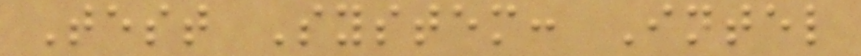Test System: Intel
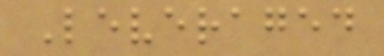Leveraged
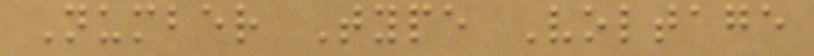Number Type Voltage
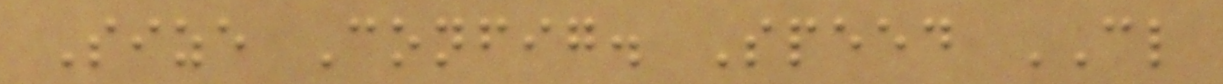Size Config. Speed CL
